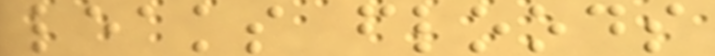leaks floods
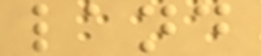land
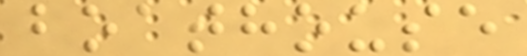boathouse
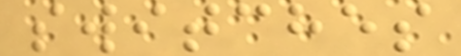switches
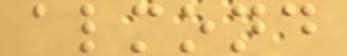almond
